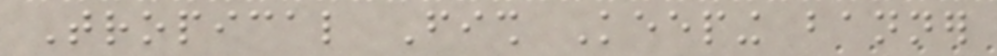Tropical Fish Keeping banner
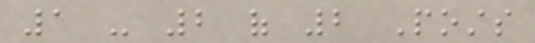1 - 2 of 2 Posts
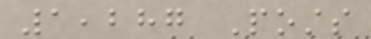1,287 Posts
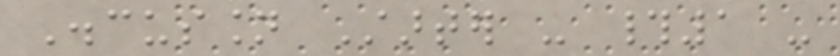Discussion Starter - #1 -
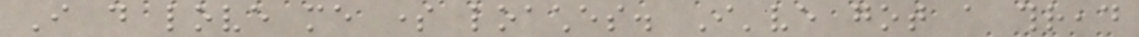I do love me some loaches. I've got a thread
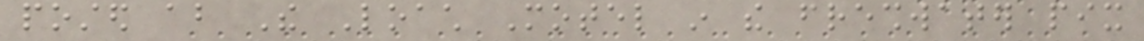posted about The Loach Motel in the freshwater pix
